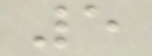5
